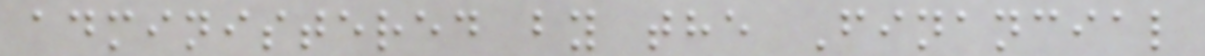administered by the Financial
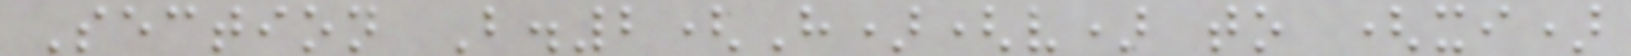Section B.2(H)(v) to (xi)
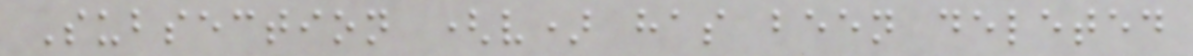Subsection (v) has been deleted
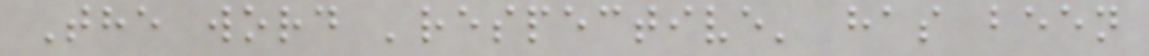The word 'respective' has been
